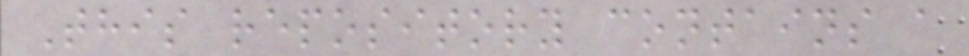This repository contains a
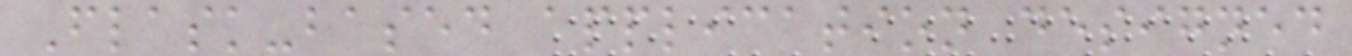Flask-based application designed
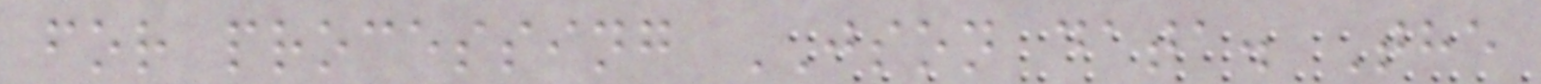for processing JSON data. The
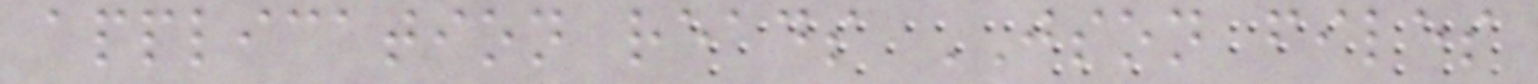application reads JSON files
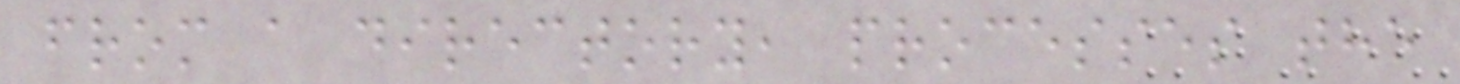from a directory, processes the
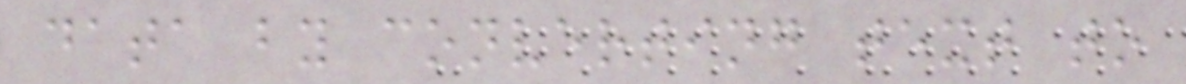data by converting text to
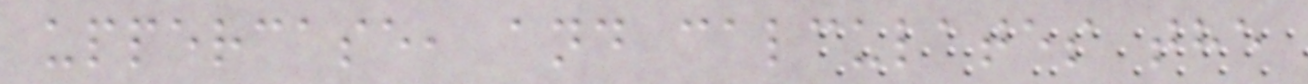uppercase, and calculates the
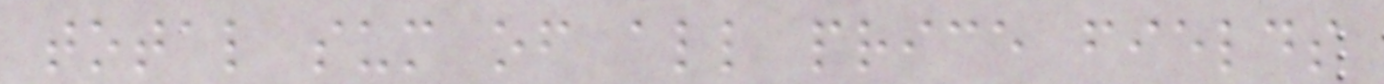total sum of all price fields
